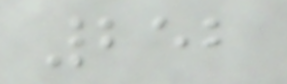252
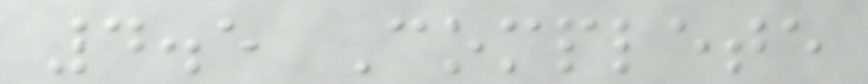4.5 Complete
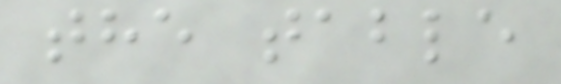the table
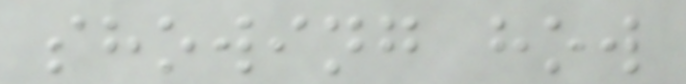showing how
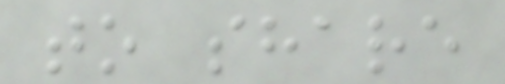to share
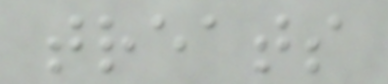treats
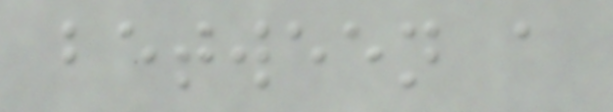between a
